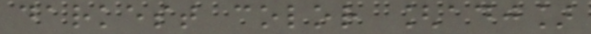darkest color [adj]
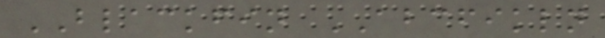BLACKFIN ABCFIKLN
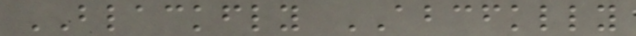BLACKFLY ABCFKLLY
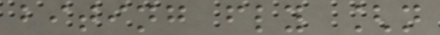biting fly [n
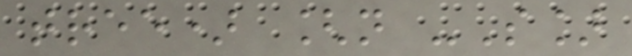tree) [n -S]
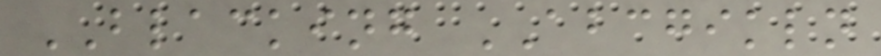BLACKING ABCGIKLN
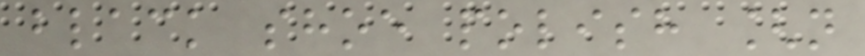black shoe polish [n
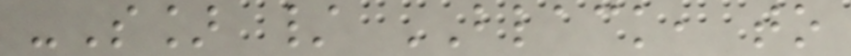-S] / BLACK, to
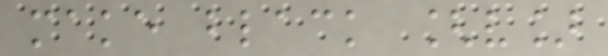make black [v]
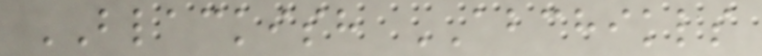BLACKISH ABCHIKLS
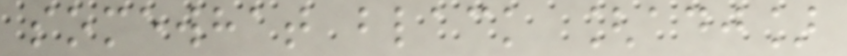somewhat black [adj]
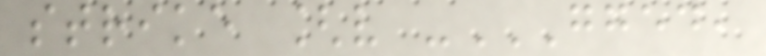strike [v -GGED,
